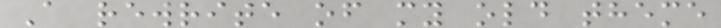A rewrite of my old theme
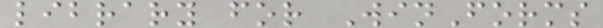library for WinForms
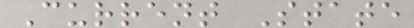Current State
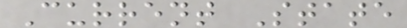Current State
